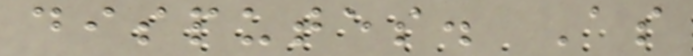disputes. As
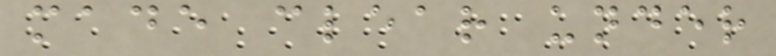made clear under
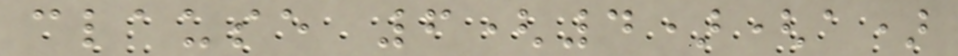clause 6(4)(a)
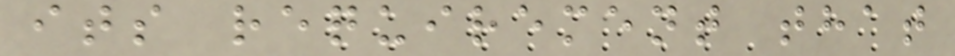its requirement that
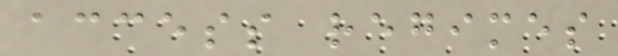access regimes
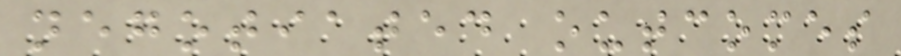negotiated outcomes
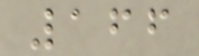166
